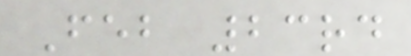Feb 23rd
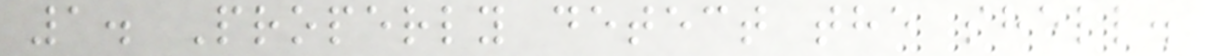1. Properly detect the shell.
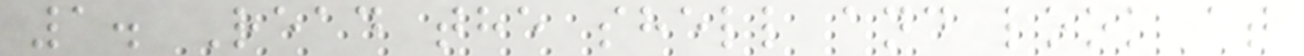1. Read the shell and look at
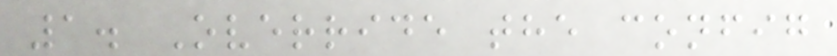1. Override the config
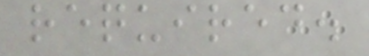required.
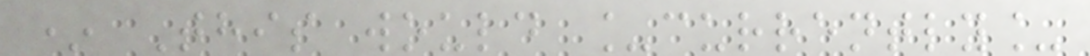* This would _currently_
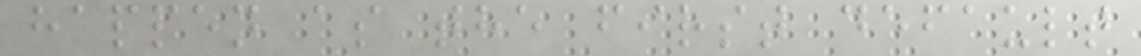happen as the first default
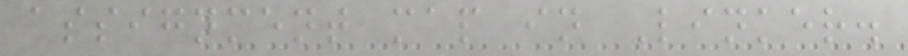assignment map in Linker.
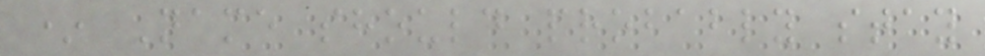* Name should probably stay
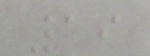19
